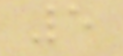5
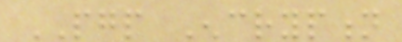PGP Encryption
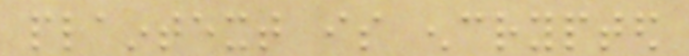plaintext is encrypted
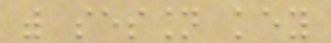with session key
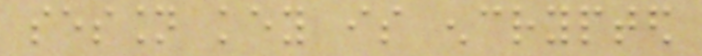session key is encrypted
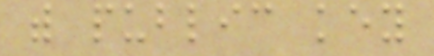with public key
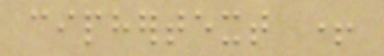ciphertext +
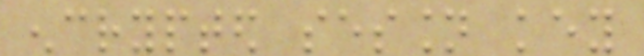encrypted session key
